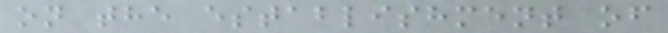on the establishment of
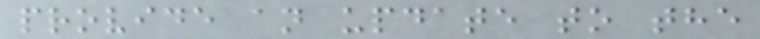provide an update to the
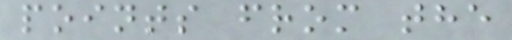points from the
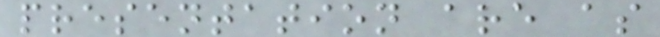presentation are as
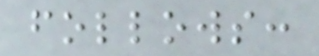follows:
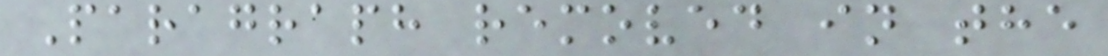Paragraph removed in the
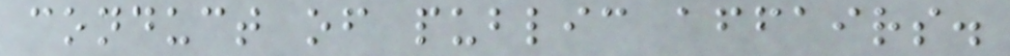conduct of public affairs.
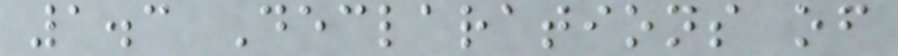1.3 Declarations of
